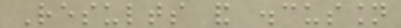Results and discussion
